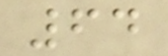64
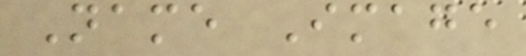Name Image
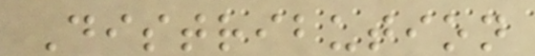Distribution
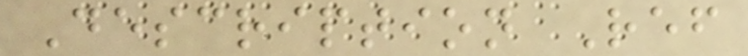Description Ref
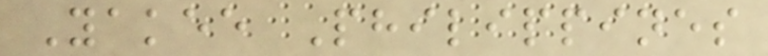Yakee Philippines
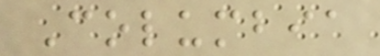Columbia
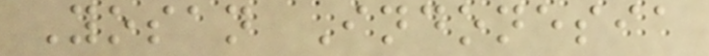Yosan Indonesia
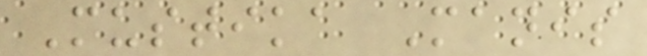Mustika Manis
